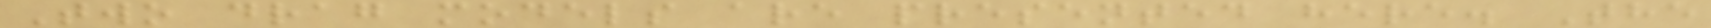Two drag models are presented here. The
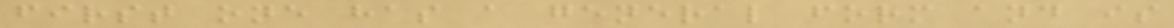first one has a general form and is
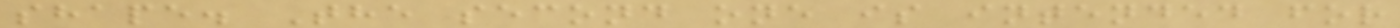shape. The second one is intended for
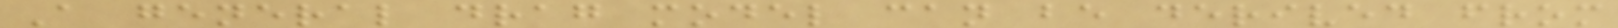A general drag model can be derived from
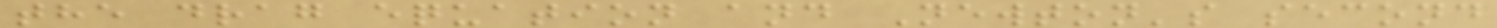the drag equation and Newton's second
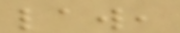law,
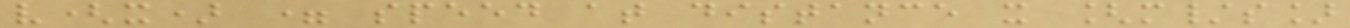v(x) = speed at distance x [m/s]
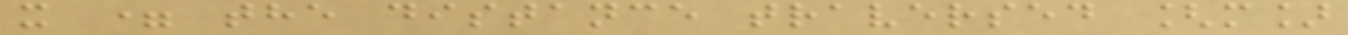x = the distance traversed [m]
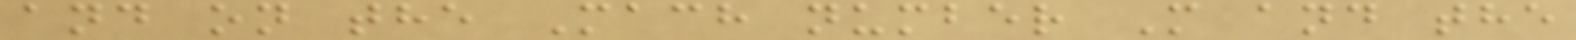and on the Mach number M and the
